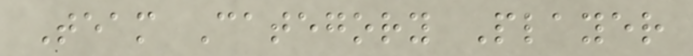Team Category Player
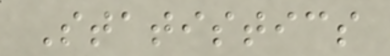Statistics
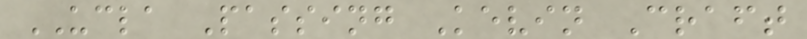UCLA Passing Kevin Craft
